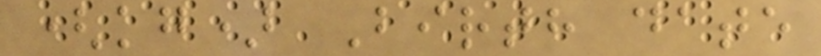(kg) Birth date
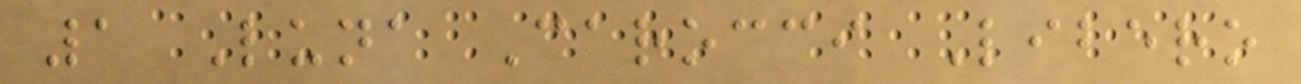1 Luna Carocci Libero
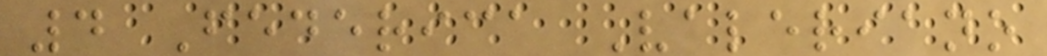4 Federica Valeriano
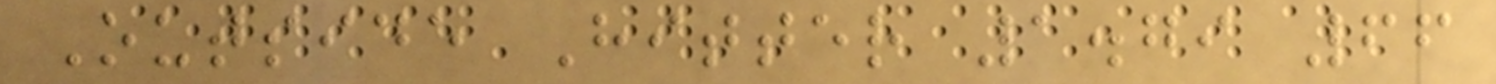Outside Hitter 1.79 66
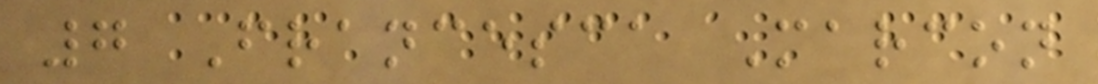7 Francesca Marcon
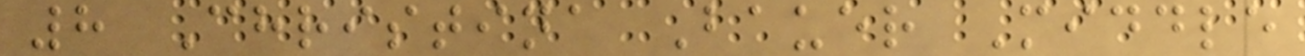8 Christina Bauer Middle
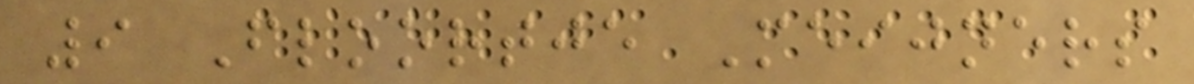9 Floortje Meijners
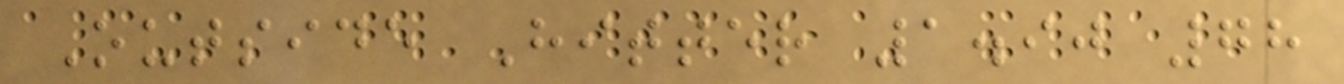Outside Hitter 1.90 78
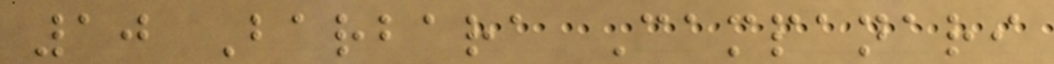10 Barbara Campanari
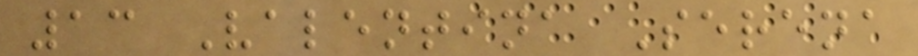13 Valentina Serena
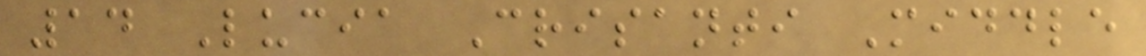14 Lucia Crisanti Middle
